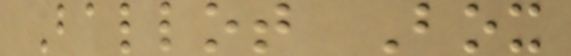Ballot Box
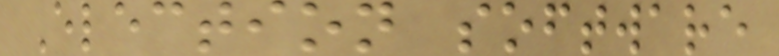Election software
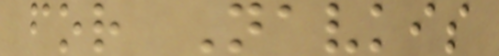for Navkis
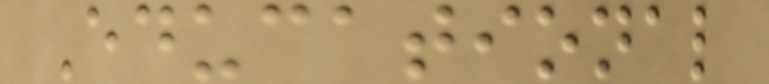Educational
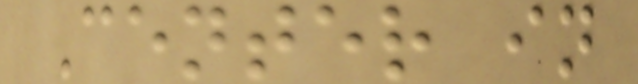Center in
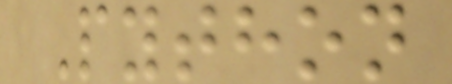Python
